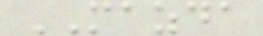MAZDA
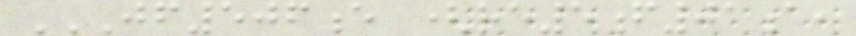JF506E (RE5F01A,
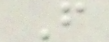F
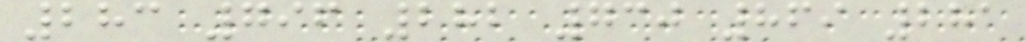283 796 282 730 869 281
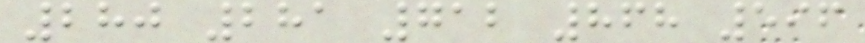280 281 712 868 596
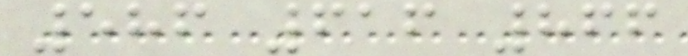586 616 866
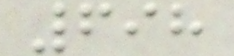698
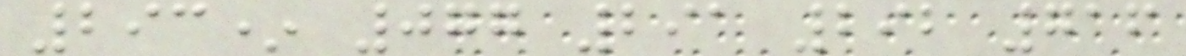293* 077 291 292 716
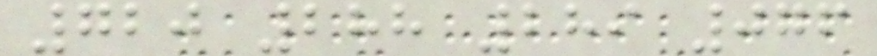720 288 289 076
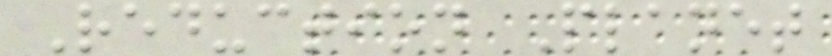Reduction Planet
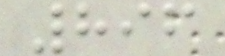896
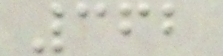362
